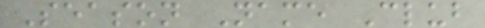Season Name Club
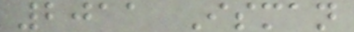2011 Isman
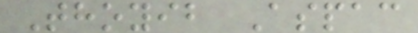Thoyib Aspac
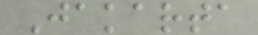Jakarta
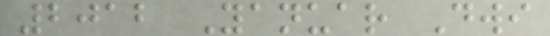2012 Yanuar Dwi
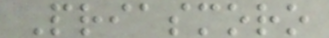Priasmoro
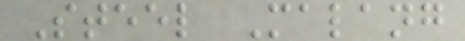Steel Malang
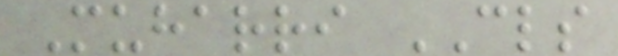Muharri CLS
